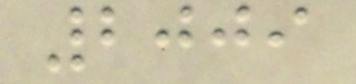2009
